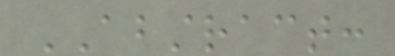ABSTRACT:
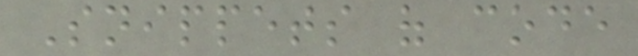Snippets of code
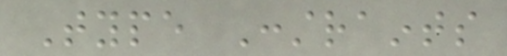Type Constraints
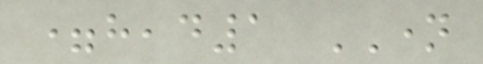=head1 NAME
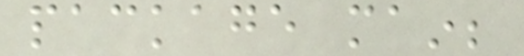package main;
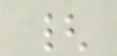{
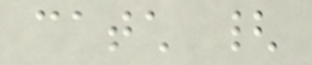catch {
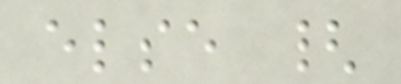else {
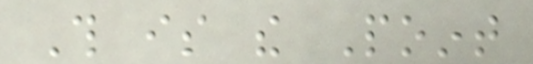This is the Point
